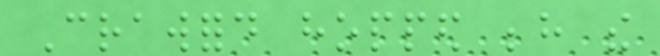Crawford hopped behind the
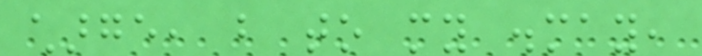charge, but to my dismay,
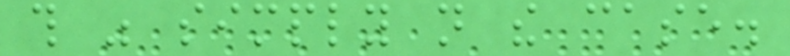this was simply not the case.
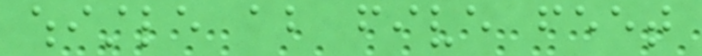whistle about five feet
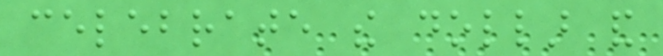celebrate the dollar and
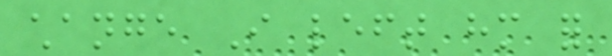change I left him for
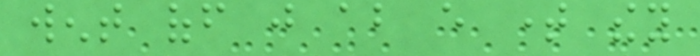went off just about every time they
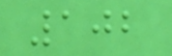102
